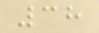38
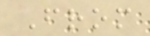From
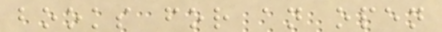books for an open
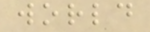world
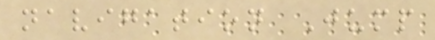navigation Jump
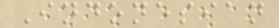Indonesian
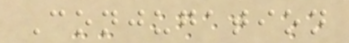Conjugation
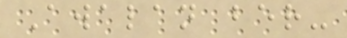Awalan ber-
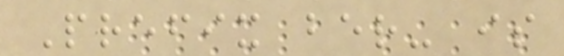Prefix ber- is
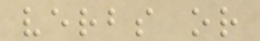verbs or
